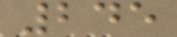245
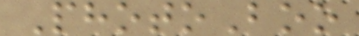PhotoBoo
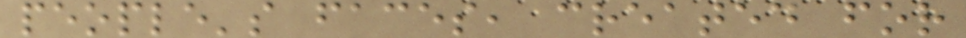people's faces, created for
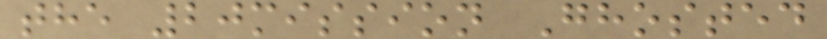the 20mission Ghosted
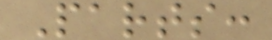Parts:
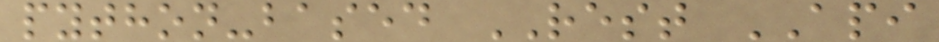python-based REST API
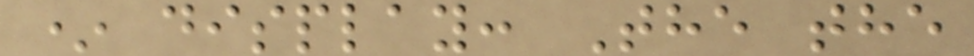* display: The the
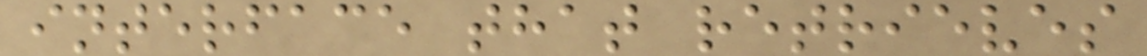interface that retrieves
